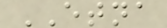ETNA
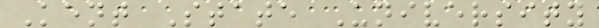Kent State University
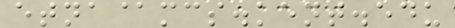etna@mcs.kent.edu
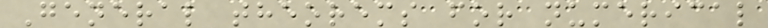General theorems for numerical
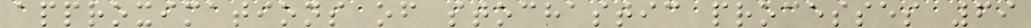approximations of stochastic processes 69
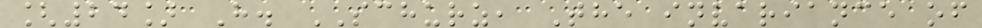[24] H. SCHURZ, The invariance of
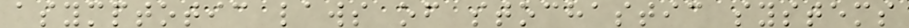asymptotic laws of stochastic systems
